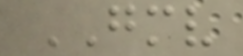GMV
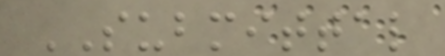SUBMITTAL
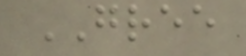GREE
